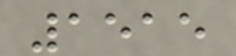1515
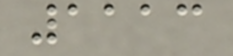1113
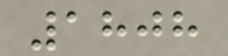1808
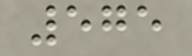575
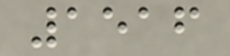1516
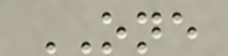ONE
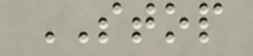STOP
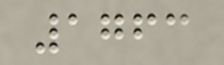1763
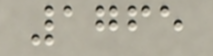1765
